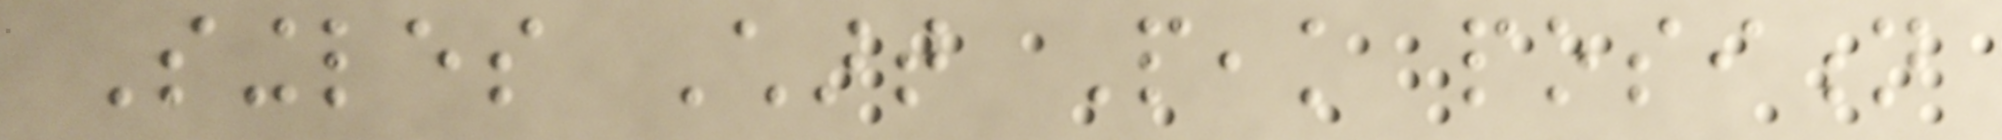Singles Chart Peak position
